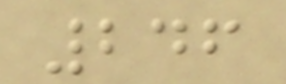246
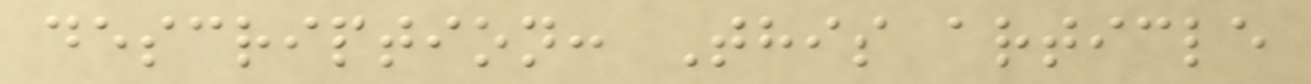description: This article
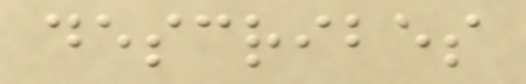describes
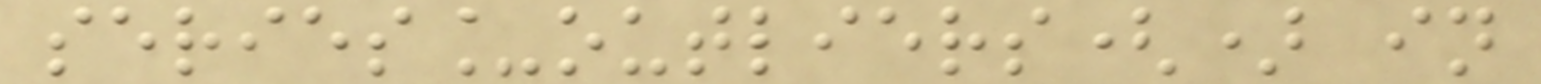series_outliers() in
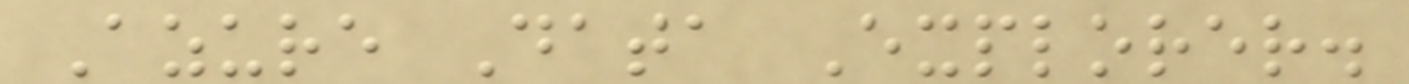Azure Data Explorer.
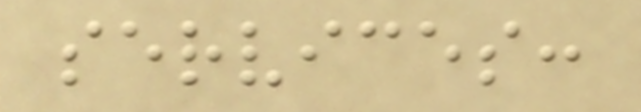services:
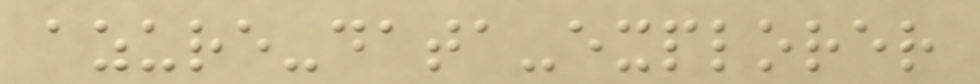azure-data-explorer
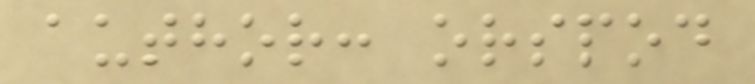author: orspod
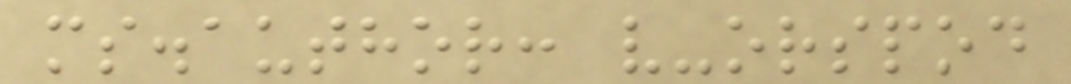ms.author: v-orspod
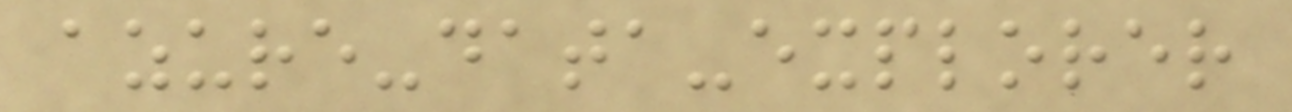azure-data-explorer
